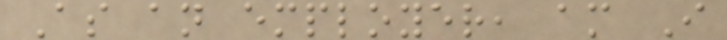As an employer, am I
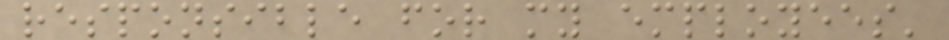responsible for my employees'
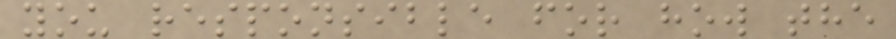you responsible for how the
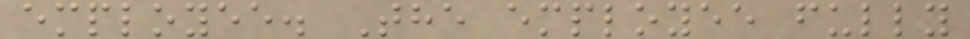employee. The employee fully
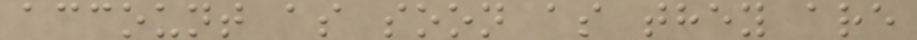account as soon as they are
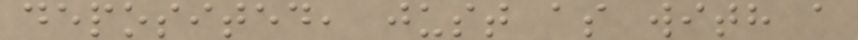deposited, just as with a
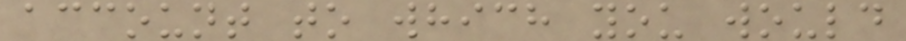account to which you would
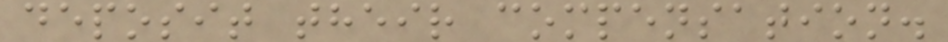deposit their compensation.
